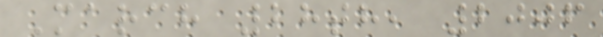March 28th, 2006
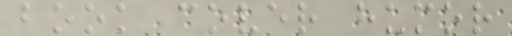book cover humor
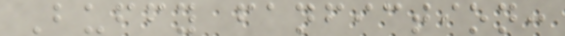Buffy fanfiction:
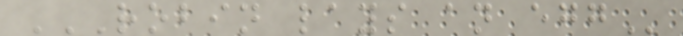ROBIN LAYS AN EGG
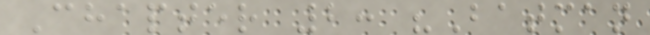Chapter 2: "Batman
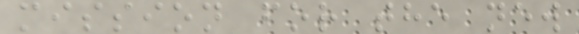mission for the new
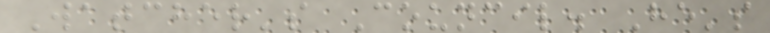Watcher's Council. He's
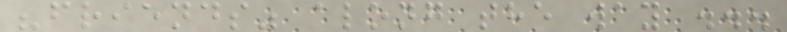"friends" along the way ...
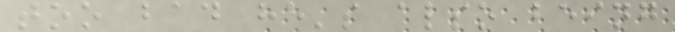too bad he's also being
